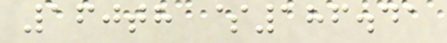160th $186.41
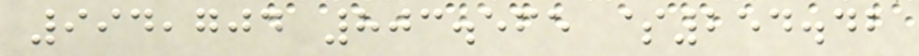994,704 803.565 $254.42
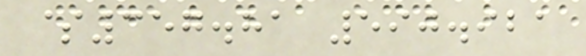$357.81 590.921
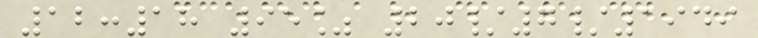12:18 95% 20/7/1949
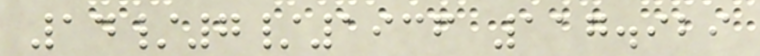14/7/1936 117.929
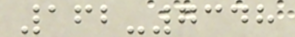162-7348
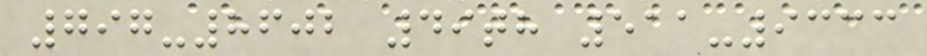797-8602 49th 511-9333
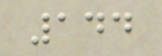144
